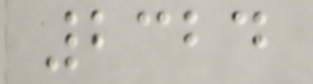2324
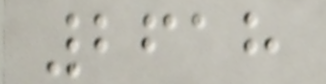2618
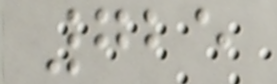725
